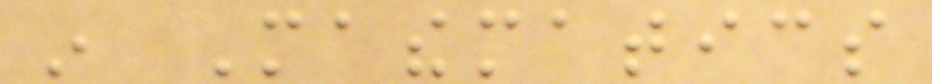in Mathematics
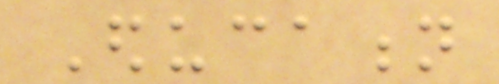Education
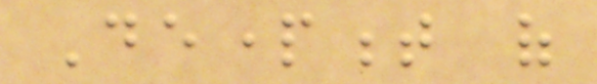Department of
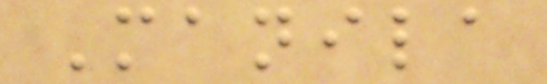Manila
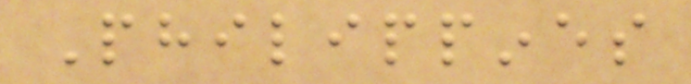Philippines
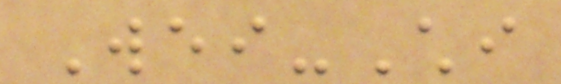Wei-Chi
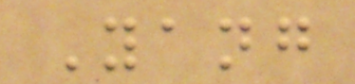Yang
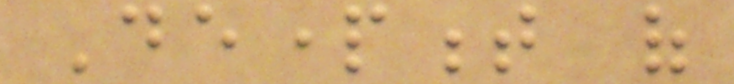Department of
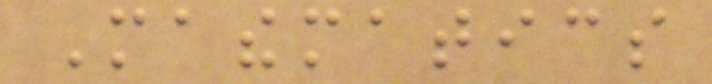Mathematics
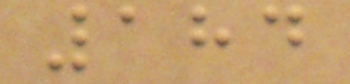184
